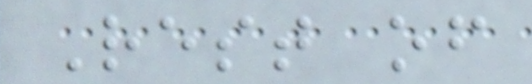Rest of
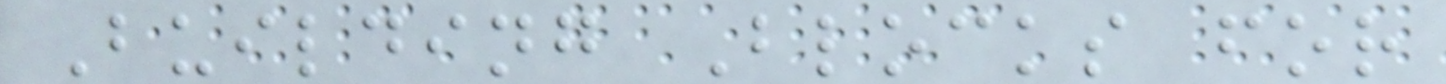Building Blocks for
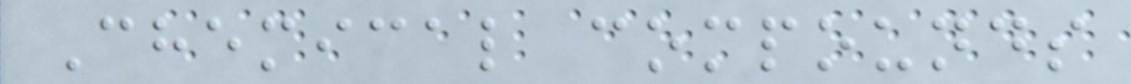Chemical compounds
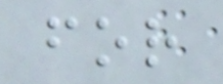for
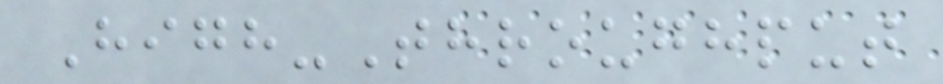High-Throughput
